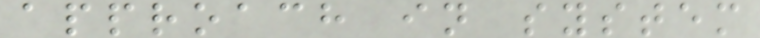approach in system
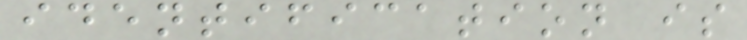identification is
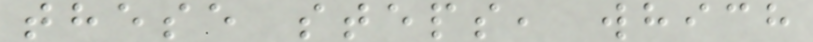these steps, which
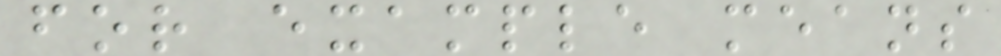for example means
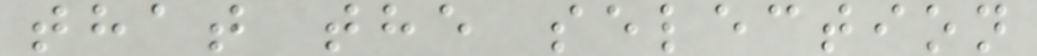that the selection
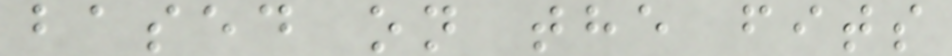based on the fits
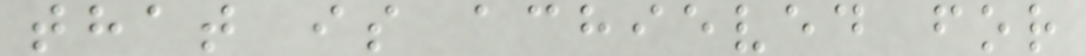that is achieved for
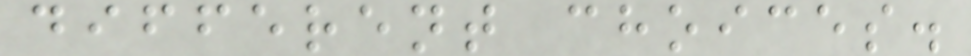different choices.
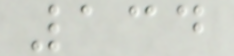134
